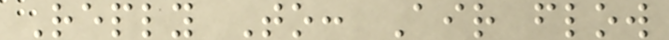Reply To: Air flow
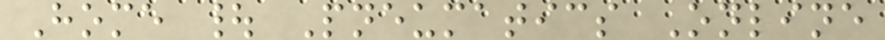Home | Pneumatics Online
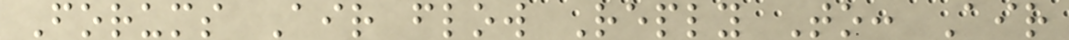Forums Air flow Reply To: Air
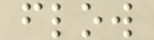flow
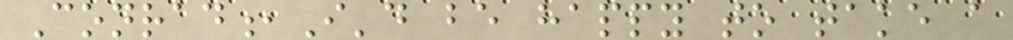Conrad,I'd be happy to take a
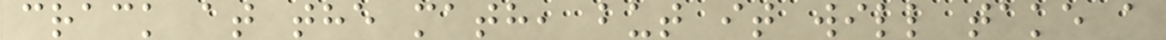crack at the math, but it will take a
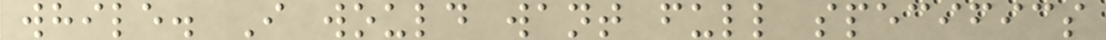while. I would want full specifics
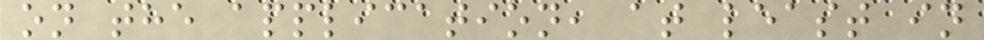on the application, at least in
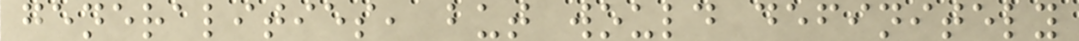generalities, but would definitely
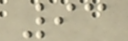93
